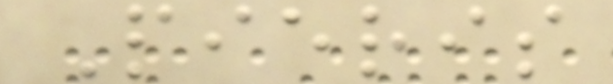Pieris
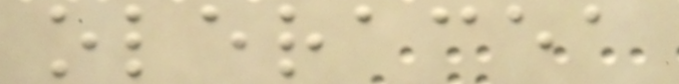oleracea
